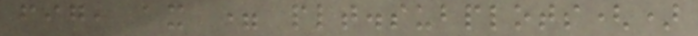fig, ax = plt.subplots()
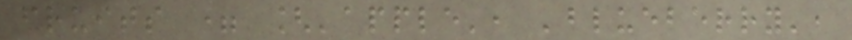fruits = ['apple', 'blueberry',
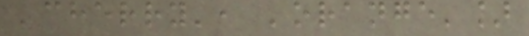'cherry', 'orange']
